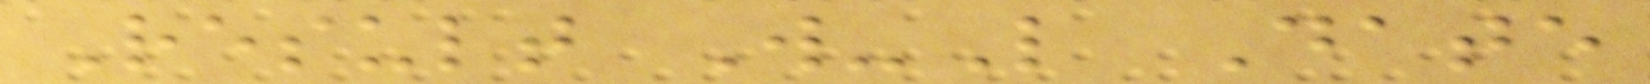Result W-L Date
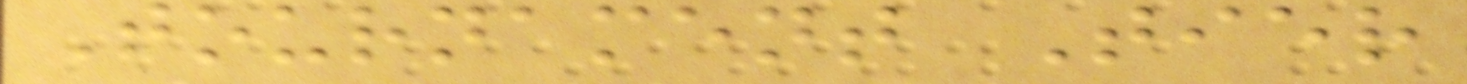Tournament Tier
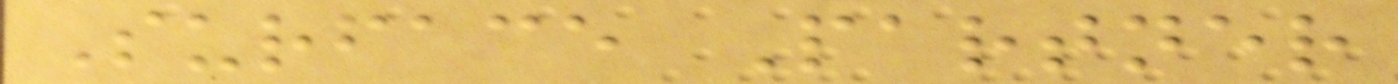Surface Partner
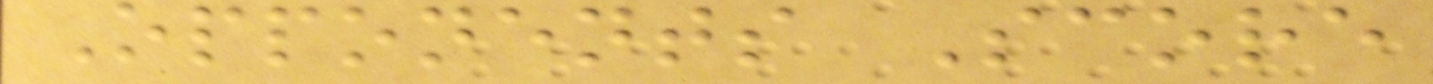Opponents Score
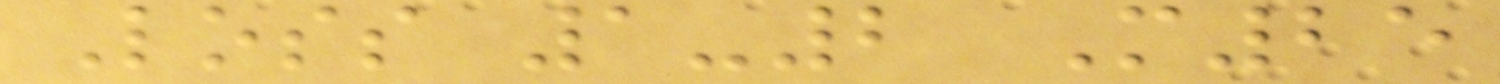Loss 1-2 M25
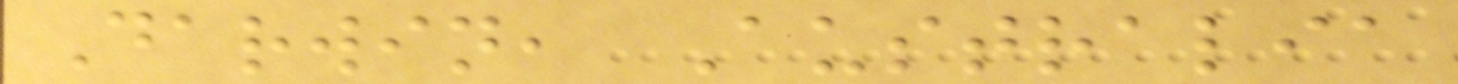Darwin, Australia
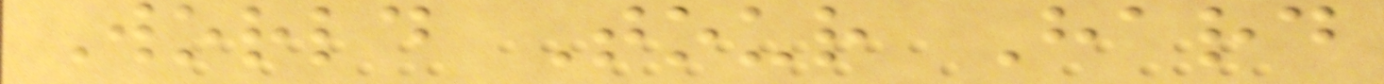World Tour Hard
